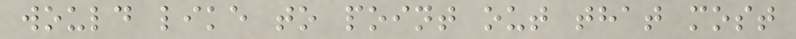would like to point out that most
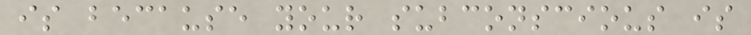is because your subconscious is
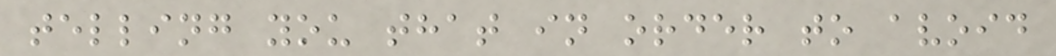telling you that in order to avoid
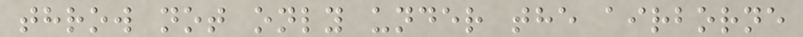throw not only under the airborne
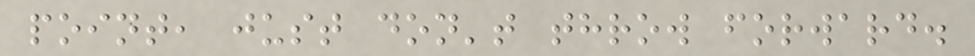point, just don't throw forward.
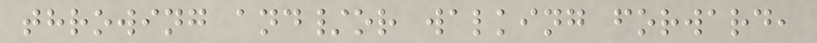throwing and/or walking forward,
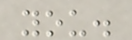you.
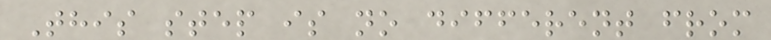This step is no different from
